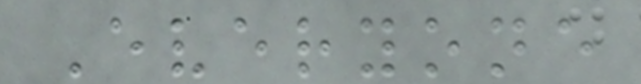Everyone
